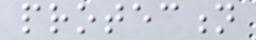protection
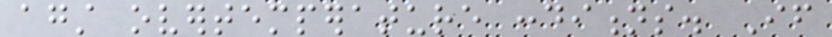against overtemperature conditions. If
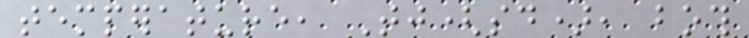temperature, Tj(sd), both
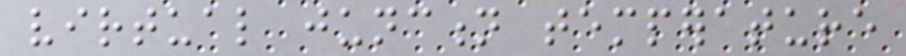virtual junction temperature
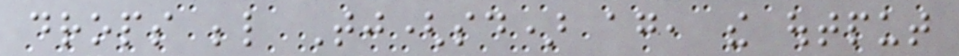drops below Tj(sd) again, the output
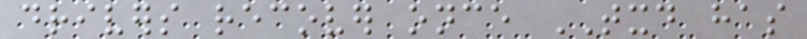drivers recover once TXD has
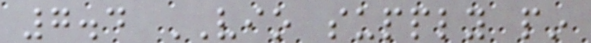7.4 VIO supply pin
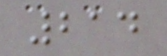214
